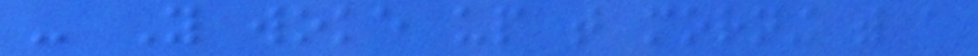- You woke up that morning with a
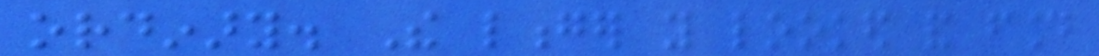ordinary. The longer you looked and found
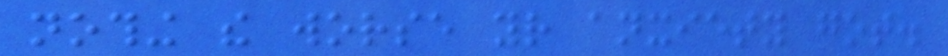nothing the worse your anxiety got.
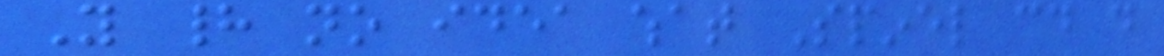You had no idea what Spinel could do
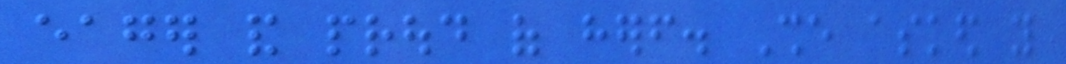eager and proud of herself. She asked you
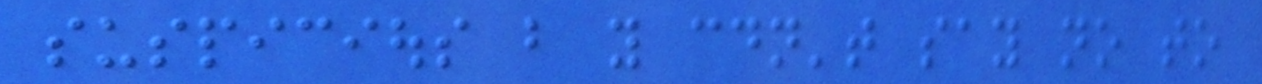suspicious but you couldn't say no to
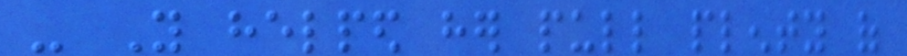- You helped her pull plenty of
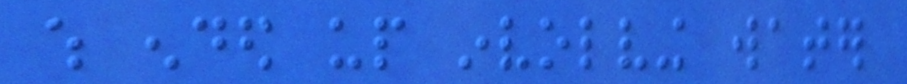which ended up involving water
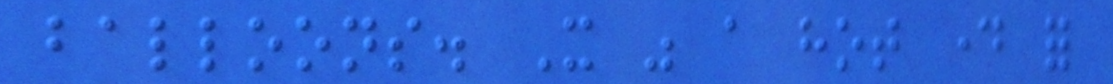balloons. It was a hot day for
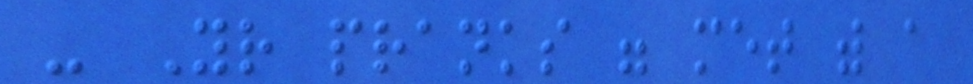- Your pranks were met with a
